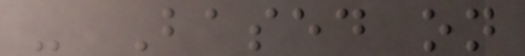- Based on
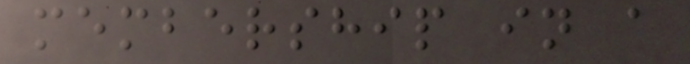membership in a
